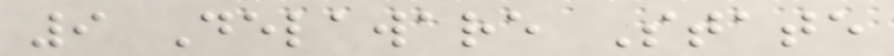9 Delaware State
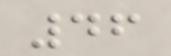46
